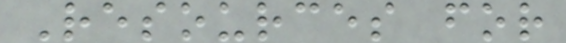Resources for
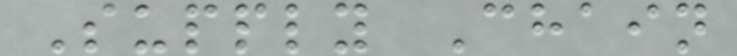Supply Chain
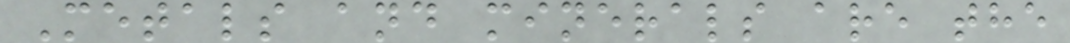Metals and minerals are the
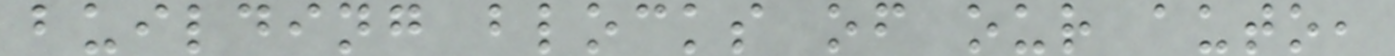building blocks of our auto,
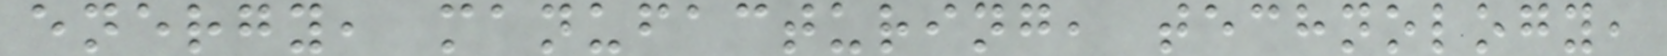energy, manufacturing, technology,
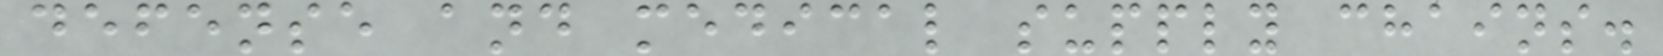defense and medical supply chains.
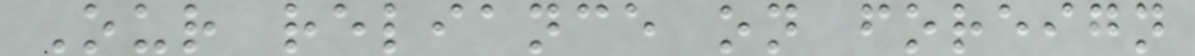Our reliance on foreign
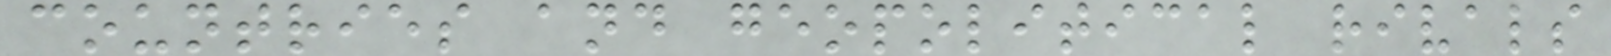countries and geopolitical rivals
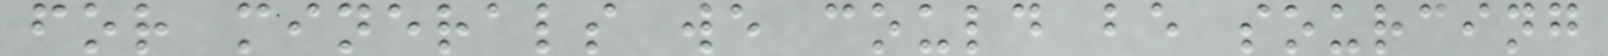for minerals we could be sourcing
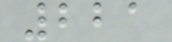221
